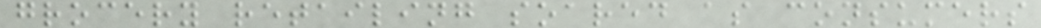grocery retailing soared as consumers
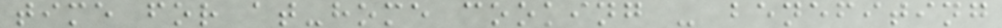time for at-home cooking - benefiting
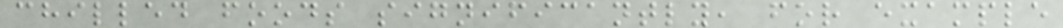chilled foods significantly, for example
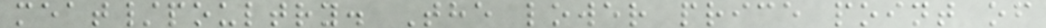meat/poultry. The lower price point of
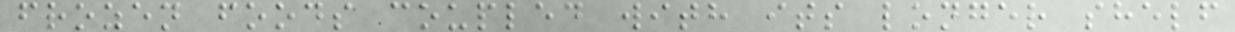frozen foods coupled with its longer shelf
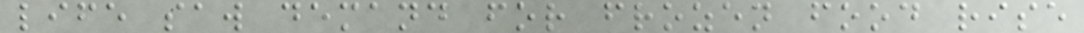life saw demand for frozen food rise
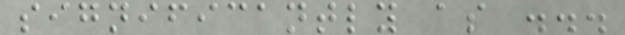significantly as ...
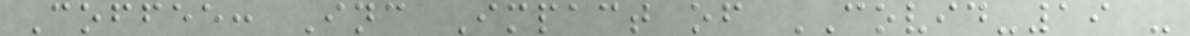Coffee: Inc Impact of COVID-19 -
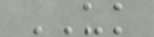UK
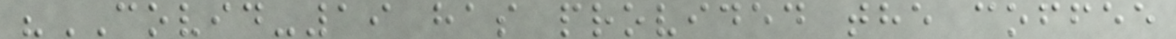"COVID-19 has provided the coffee
